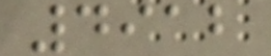4912
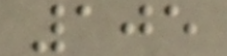105
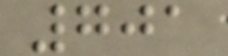701
